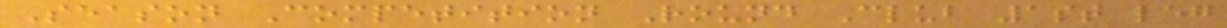Season Competition Round Club 1st leg
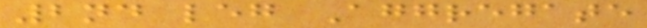2nd leg Aggregate
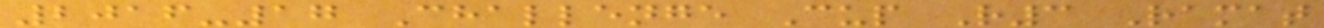2016-17 Challenge Cup R3 Ramat
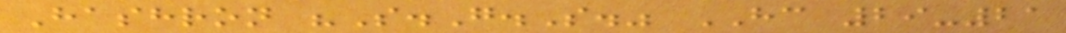Hashron "S.G.S." HC 29-21
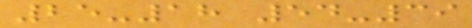25-18 54-39
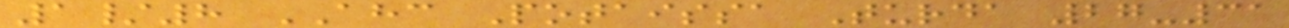1/8 AHC Potaissa Turda 27-31
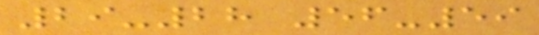29-28 56-59
